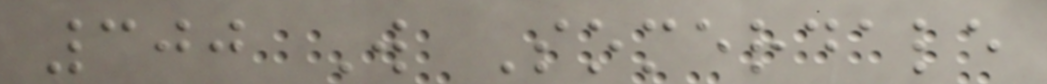300 W Somerdale
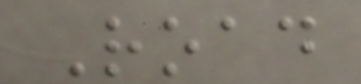Road
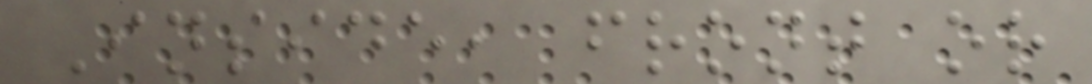Inside, front or
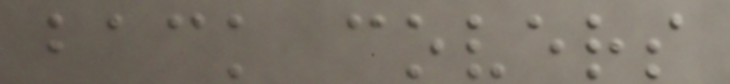back covers
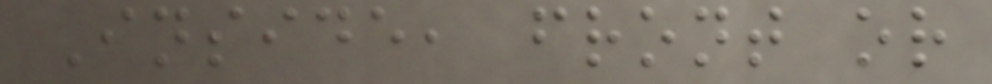Inside, front or
